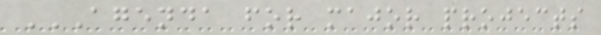AGENDA FOR MAJOR PROJECTS
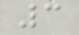3
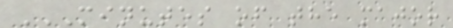MINUTES OF THE MAJOR
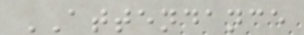ATTENDANCE
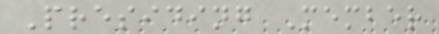Presiding Member
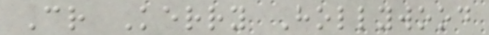Cr Kerry Hollywood
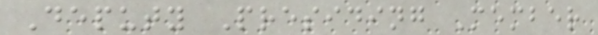Deputy Presiding Member
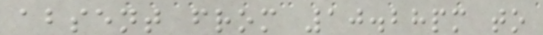absent from 10.28pm to
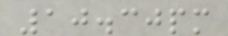10.30pm
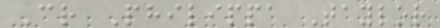Cr Philippa Taylor
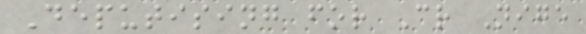Deputising for Cr Nige
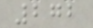272
